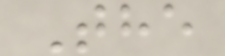The
